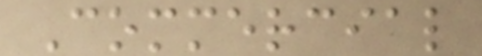Commercial
